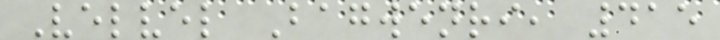Velvel Bagwenri, 415
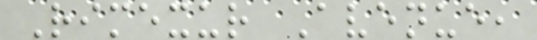Rimexur Avenue,
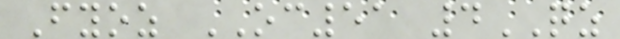Fyoz OC51 4QZ
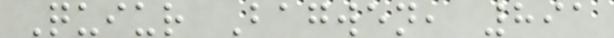Quiur Bagwen, 891
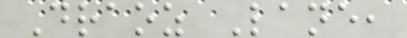Draoz Lane,
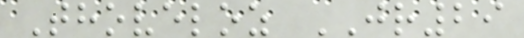Thoveloz JR29
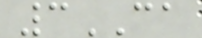3CA
